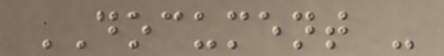DOCUMENT -
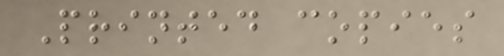Printed copies
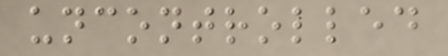uncontrolled
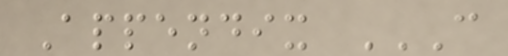Appendix C
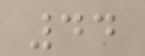44
